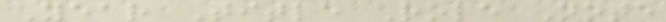Year Title Role Note
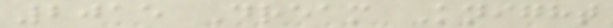2015 Dream Knight
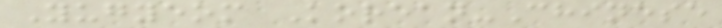Yugyeom Korean-Chinese
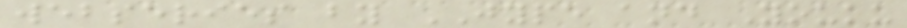webseries by JYPE and Youku
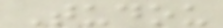Tudou
